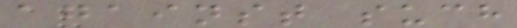against such
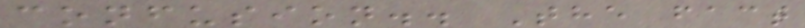confusion.. The fact
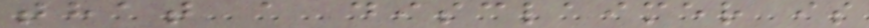that a disclaimer is
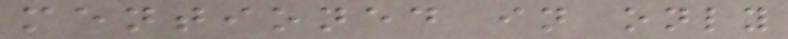mentioned in only
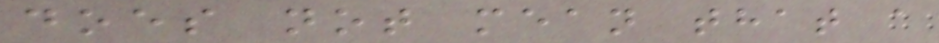does not mean that a
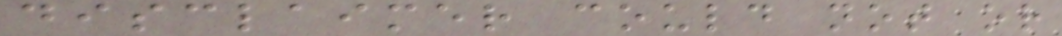disclaimer could not or
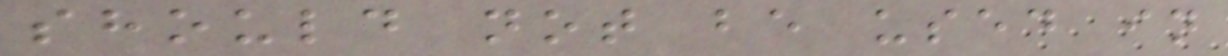should not be used in
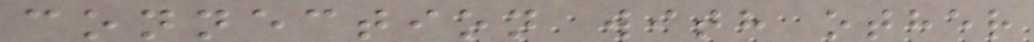connection with other
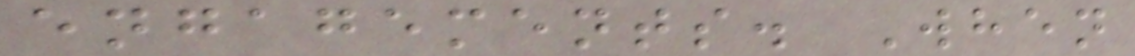engagements. When
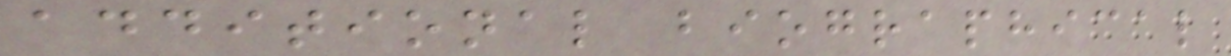additional biographical
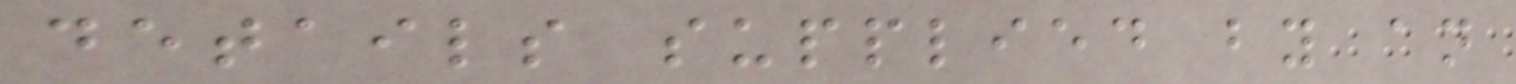details supplied by an
